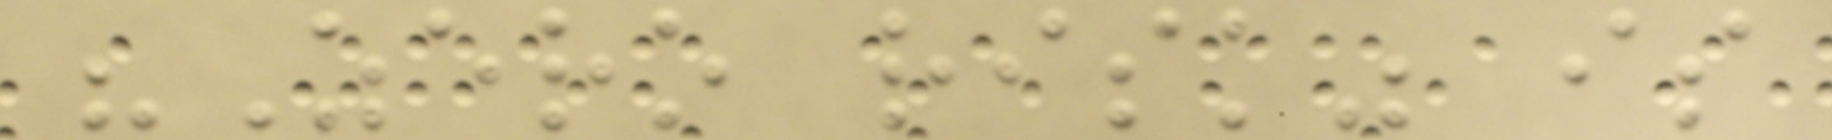"Zero risk" is
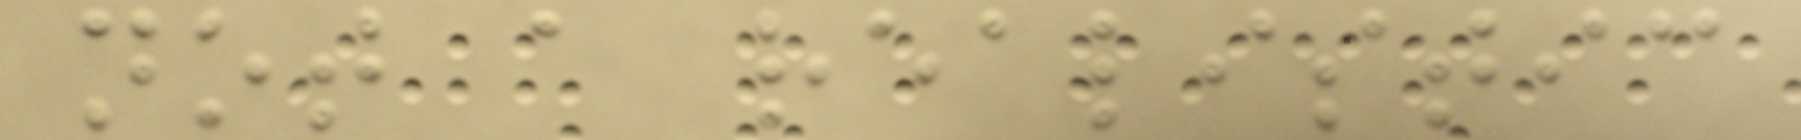not a realistic
